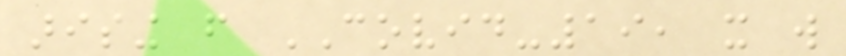arising from COVID-19, it will
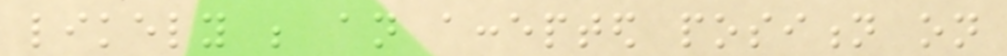likely be an accepted position on
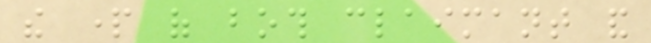the part of both claimant and
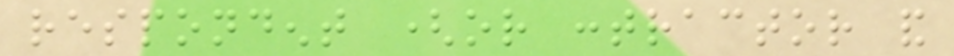respondent (or contractor and
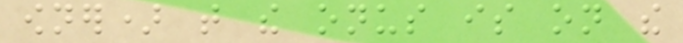owner) that the onus is on the
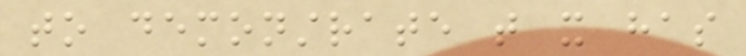to demonstrate that it has
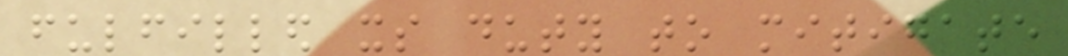fulfilled its duty to mitigate
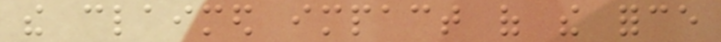the claimed impact of the force
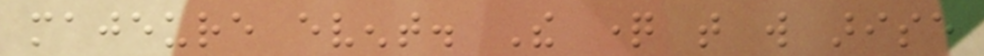majeure event. The question that will arise
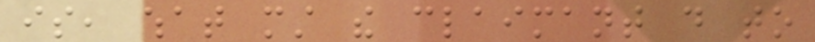is, what must the claimant do to
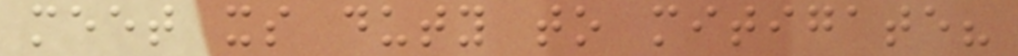meet its duty to mitigate?
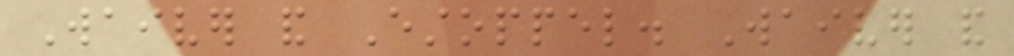Waiver and Estoppel. Waiver and
